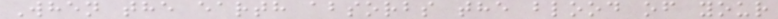When the earth absorbs the blood of your
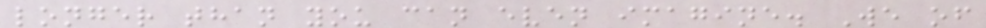longer than you can even imagine. We of
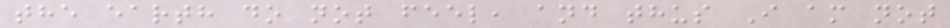the earth do not feel, and thus I am not
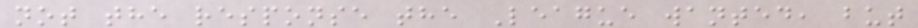not the response the League wanted, but
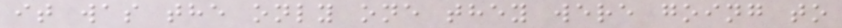it was the only one they were going to
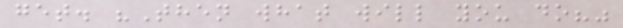get. "Then what will you do?"
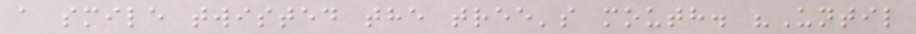a smile twisted the tree's mouth. "Until
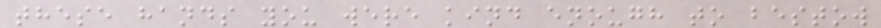these hands you were kind enough to bestow
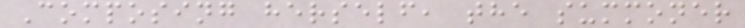Composing herself, the summoner
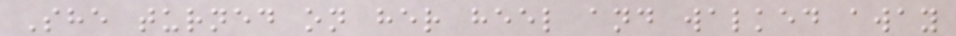She turned on her heel and walked away
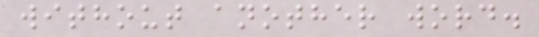without another word.
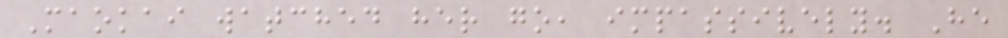Maokai watched her go, impassively. He
